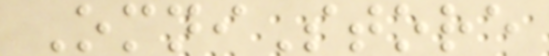OmniStore
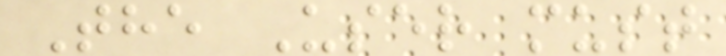The User must
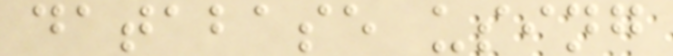database using
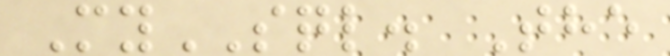MySQL. The
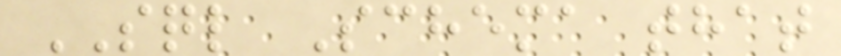SQL Schema that
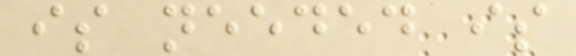is needed is
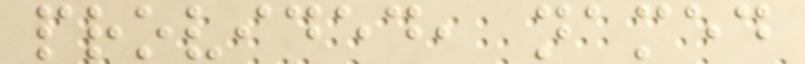provided, named
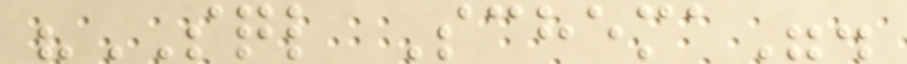"SQL Schema".
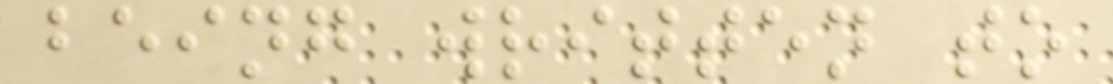being written to
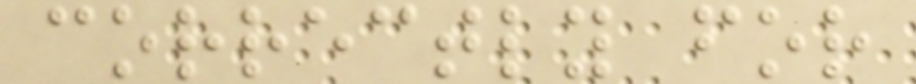correctly for
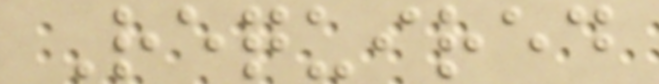Required
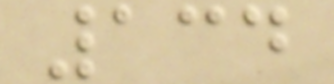134
